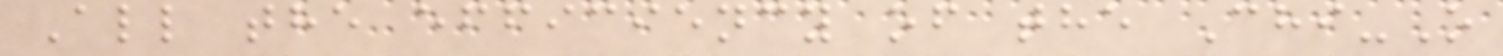All the efficiency of the Chi-O
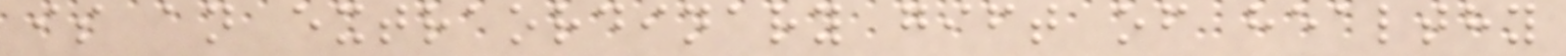is an extraordinary gift of healthy
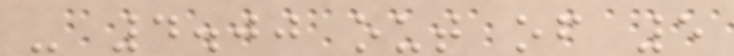- 4.00 out of 5
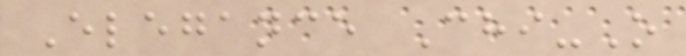Elegance Chi-O
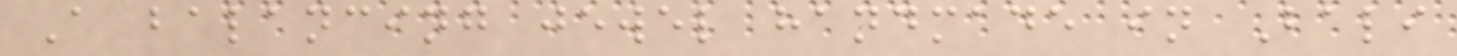A balancing jewel handmade in Bali
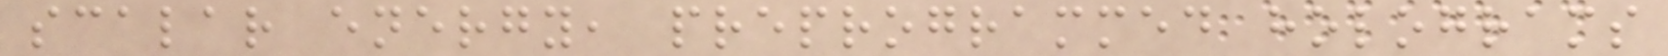scalar energy, preprogrammed holograms
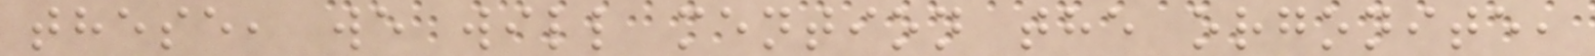these, we will mention the orgonite,
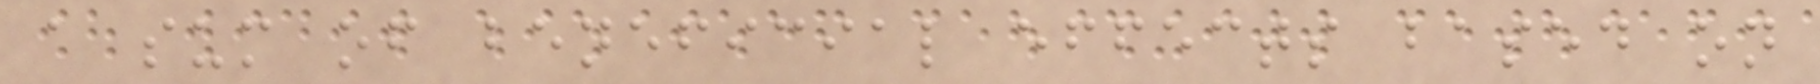a sum of beneficial effects based on
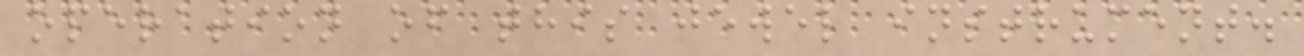operation of this jewel instrument.
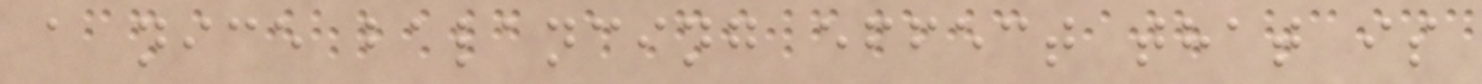a nice balancing effect that is
